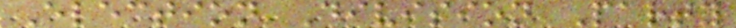Election Division Party
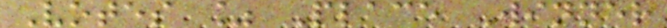Votes % Place Winner
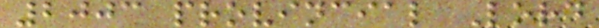2003 provincial Lord
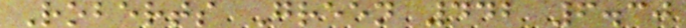Roberts Green 442 6.30
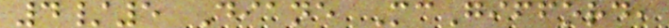4/5 Diane McGifford,
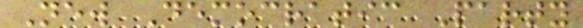New Democratic Party
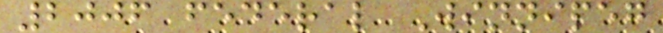2006 federal Winnipeg
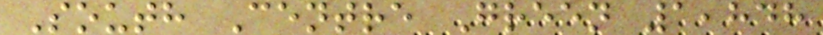South Centre Green 1,848
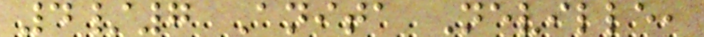4/7 Anita Neville,
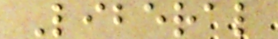Liberal
